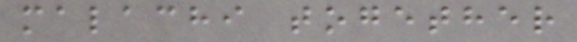malachi together
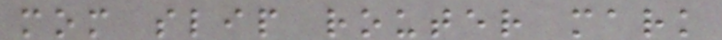mom slip router mark
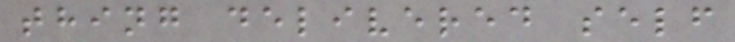thing delivered self
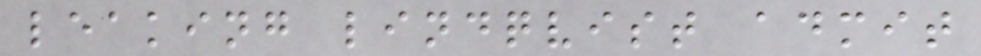leaking lindqvist admit
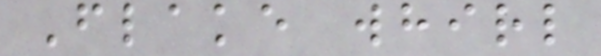Flake whirl
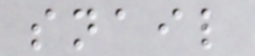snail
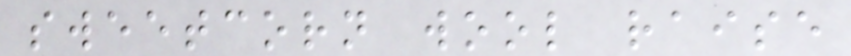sweetcorn wool raise
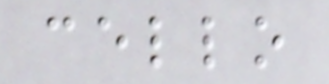cello
